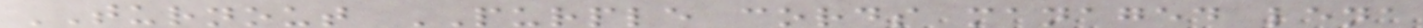TURNOUT PURPLE cords managed lena
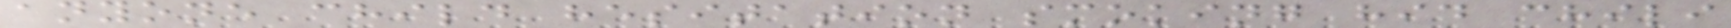anyone child hesitation smoking hid chili
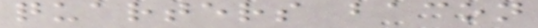quarters bacon
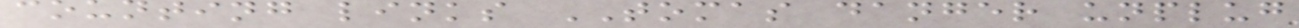counting links TOMAS danger unplug
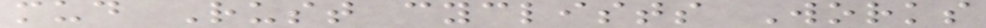mud Rust cyclists Works
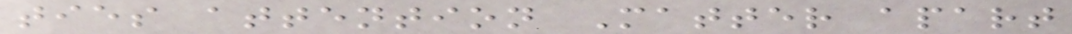ties attention Matter apart
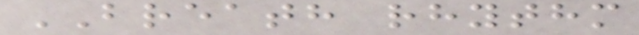BREATH rhythm
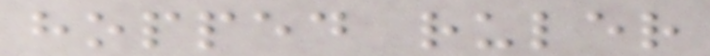hopped ruler
